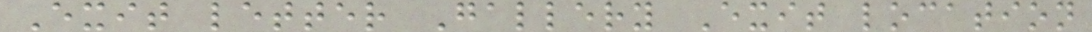Exit letter Gallery Exit location
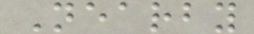Nearby
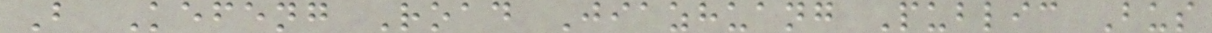B Kefeng Road Jiazhuang Public Bus
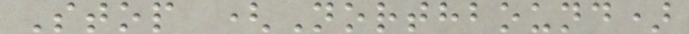Stop (Northbound)
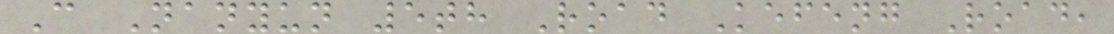C Nanyun 5th Road Kefeng Road,
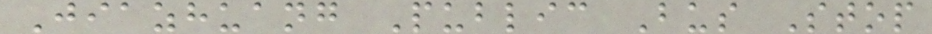Jiazhuang Public Bus Stop
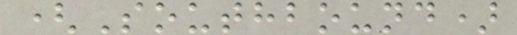(Southbound)
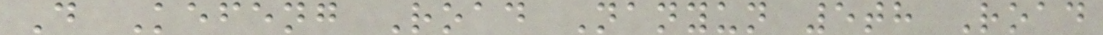D Kefeng Road Nanyun 5th Road
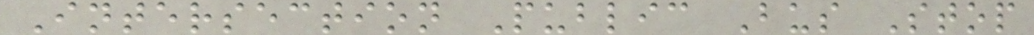Intersection Public Bus Stop
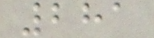281
